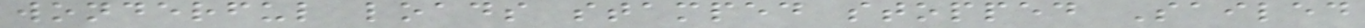wonderful loads stamped stopped Sailed
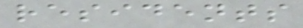residents
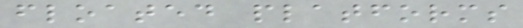floated platforms
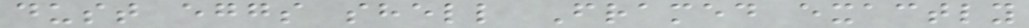dust eggs shell Framed exactly
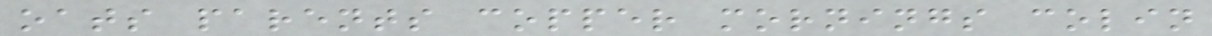oats parents copper mornings colin
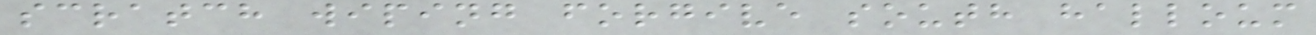scratch wiping forgive south halloum
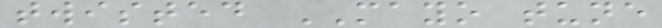twisted MAYO tune
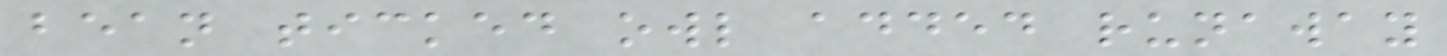bean ticked owl added runaway
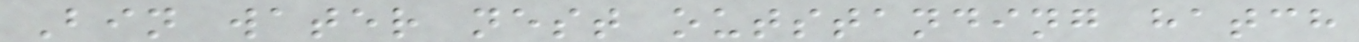Bin water nest outstanding hatch
